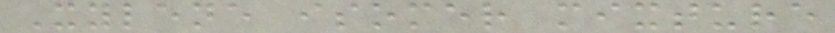Xylene isomer mixture
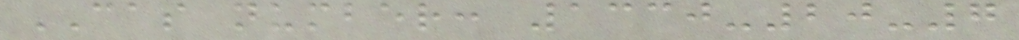CAS number: 1330-20-7
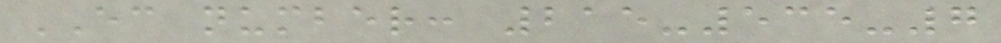EC number: 215-535-7
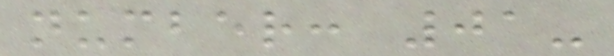number: 01-
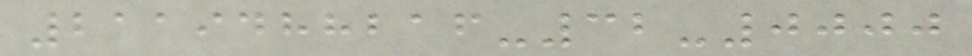2119488216-32-0000
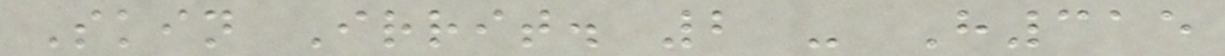Skin Irrit. 2 - H315
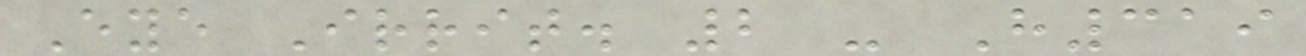Eye Irrit. 2 - H319
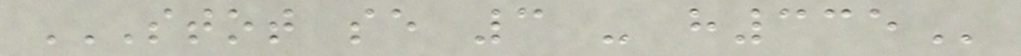STOT SE 3 - H335
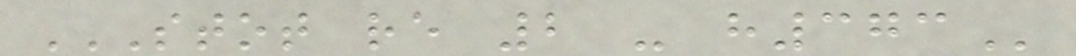STOT RE 2 - H373
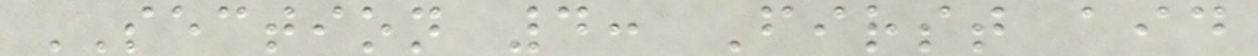SECTION 4: First aid
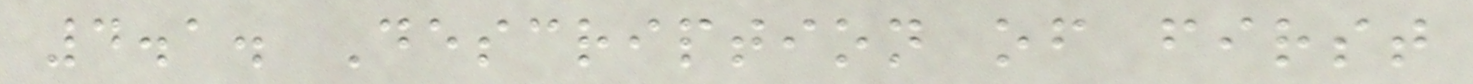4.1. Description of first
